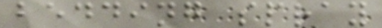bedding spray
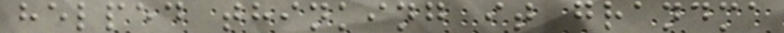helped thinking it grandma
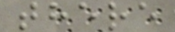there
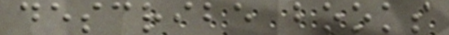describe books
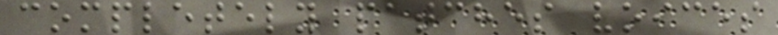completely patches voices
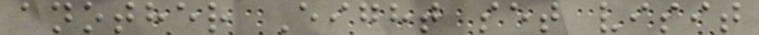another Eight set visit
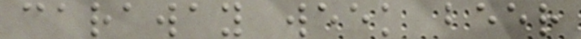caraway week beer
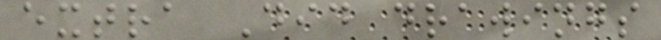extra Did drawings
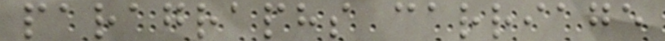paragraphs carriage
